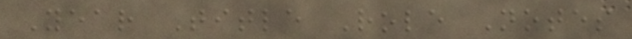Year Title Role Notes
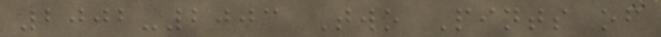2002-2003 Two Pints of
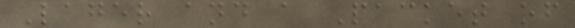Lager and a Packet of
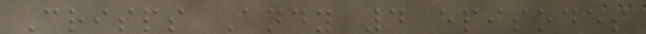Crisps Andy 4 episodes
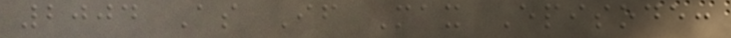2004 As If Max Episode:
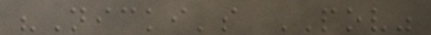"Nicki's POV"
